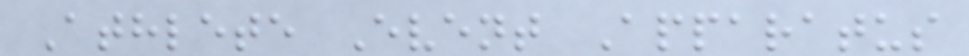Athlete Event Apparatus
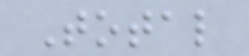Total
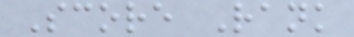Score Rank
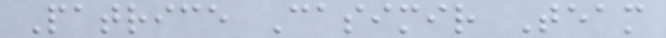Patrice Casimir Team
